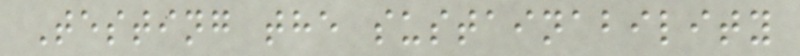Testing the sustainability
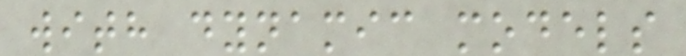with dynamic models
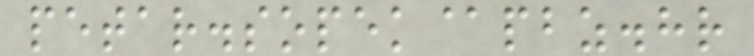petar.sopek@pbz.hr
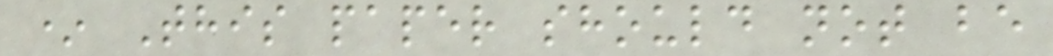* This paper should not be
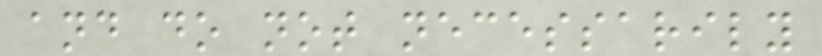and do not necessarily
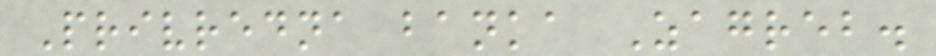Privredna banka Zagreb.
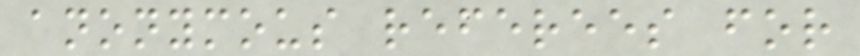anonymous referees for
